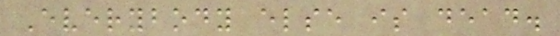Everybody else is dead.
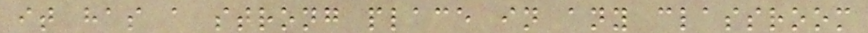it has a strong place in any classroom
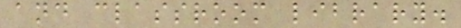and classroom library.
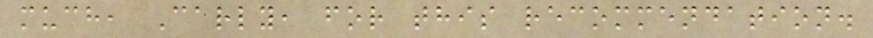much, Carly, for this recommendation.
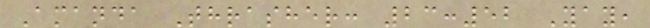Amanda Thrasher: 23:52 Yay,
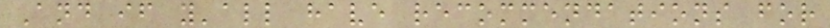And if y'all have recommendations for
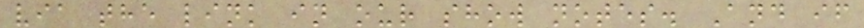via the link in our show notes. And if
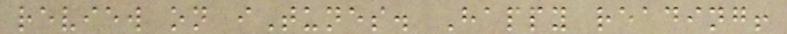review on iTunes. Happy reading!
